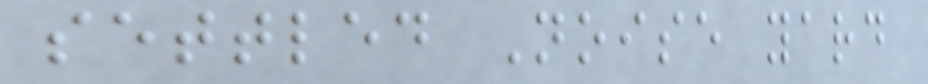settled Noise yard
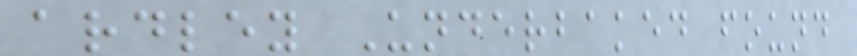ardley Underbaked found
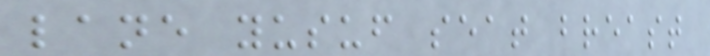lane yusuf seat breast
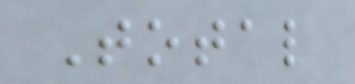Total
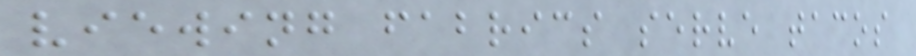viewing fabrics serve tacos
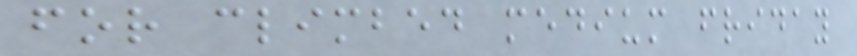for climbed medium friday
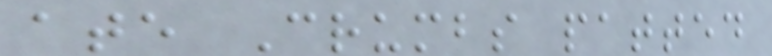ate Crumbs patted
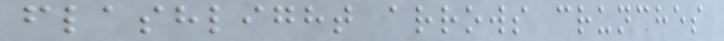flashlight arrows crunches
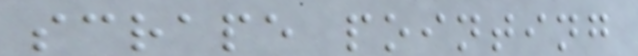scrape pointing
